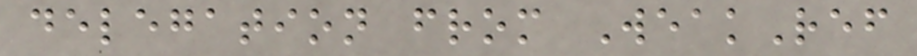delegation from WeakRef
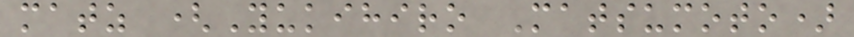matz (Yukihiro Matsumoto)
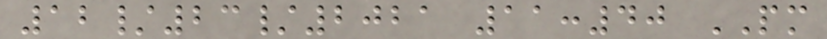12/23/2021 11:40 PM
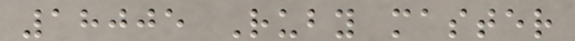18005 Ruby master
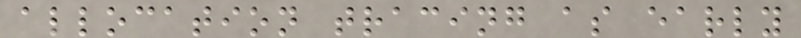allocation tracing as early
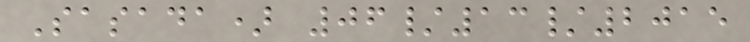Sasada) 06/13/2015
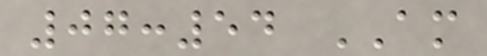07:54 AM
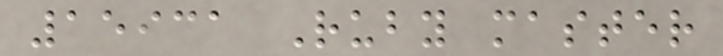15931 Ruby master
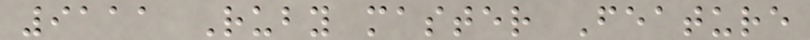9111 Ruby master Feature
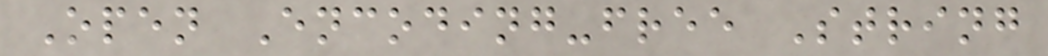Open Encoding-free String
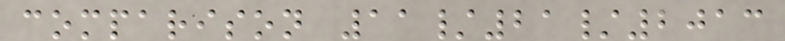comparison 11/21/2013
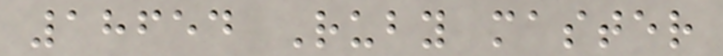18654 Ruby master
